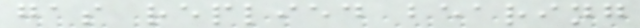gas replied bearing
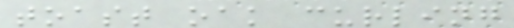toast oak curling
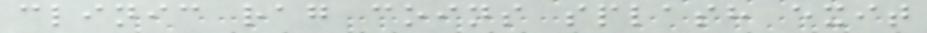clinic rag coins splash exit
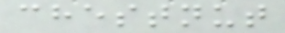chestnut
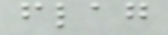flag
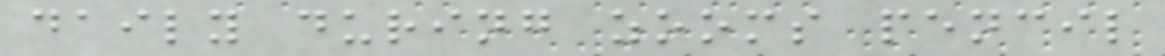daily during zooms pencil
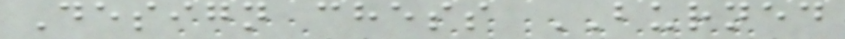Design chess BURNED
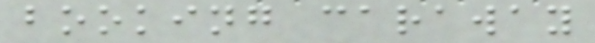booking caraway
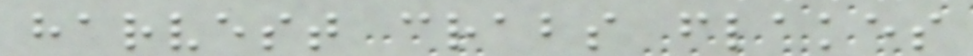harvest crabs flakes
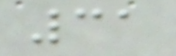31
